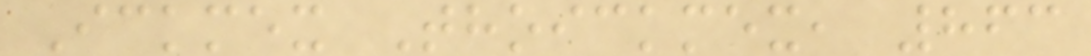Ickmex Thoickmex, 863
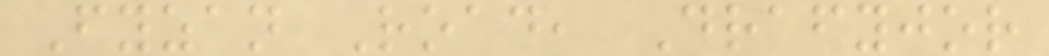Fyzan Road, Drafyjor
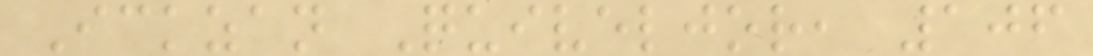Ickzan Quiveljor, 106
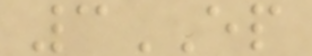3EP
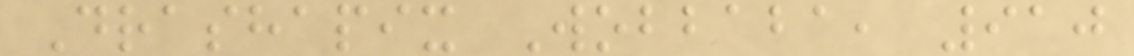Drashapix Wobbaba, 910
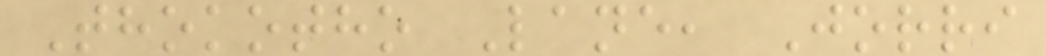Thokotho Lane, Jorri
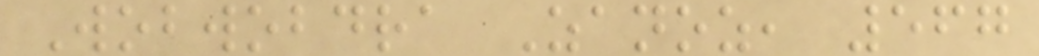Wobwobdra Zanoz, 567
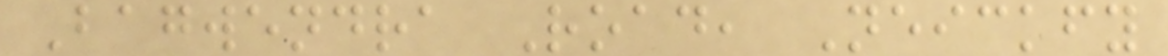Bagwendra Road, Neickfy
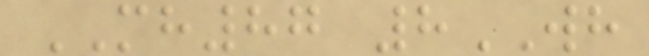MH87 8WH
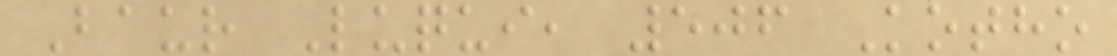Baur Luqui, 506 Kotho
